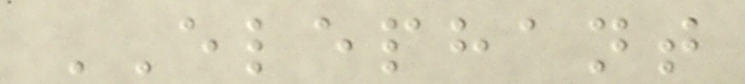ELEPHANT
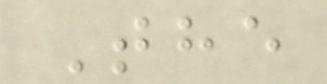The
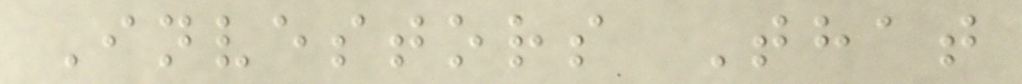Investors That
